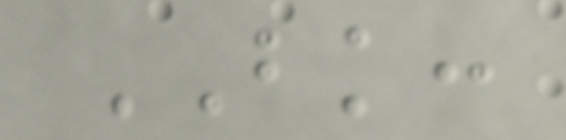BK:
